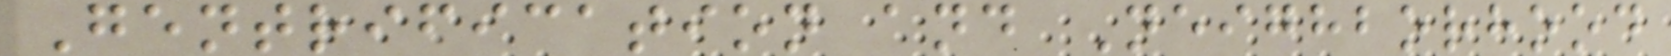Gentrification and Neighborhood
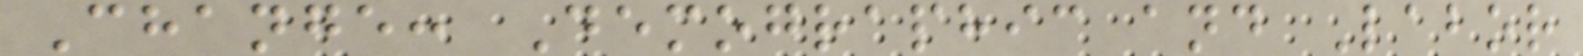Change: Demographic and Labor
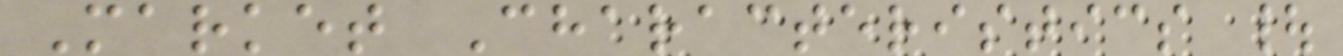Market Characteristics |
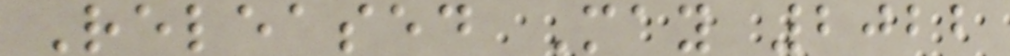Released May 2022
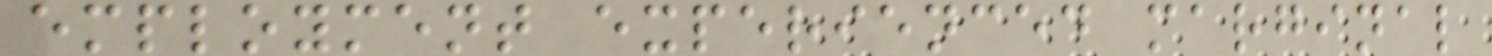employment experienced marginal
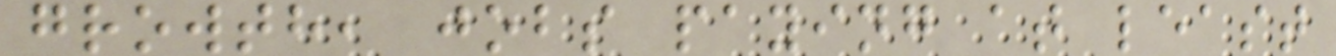growth, jobs paying at least
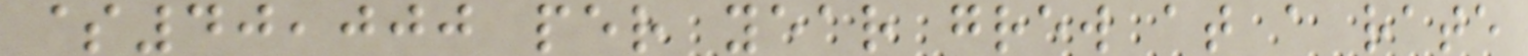$40,000 per year grew at a rate
